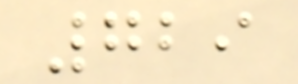729
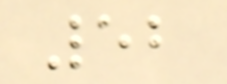52
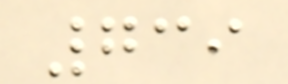739
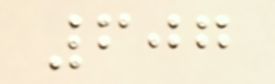607
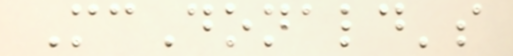McDonald's
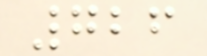726
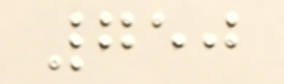750
